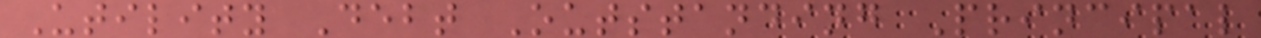Utility Debt Outstanding Principal
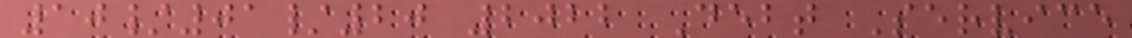10/01/20 2022 Debt Service
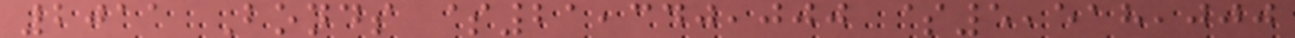2011 Bonds $21,340,000 $5,518,000
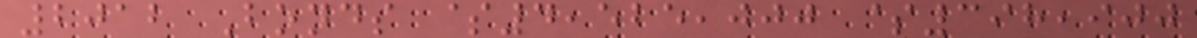2012 Bonds $4,525,000 $398,900
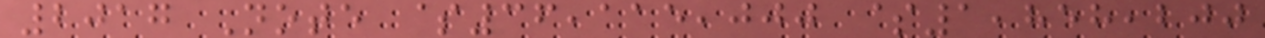2017 Note $36,115,000 $1,858,200
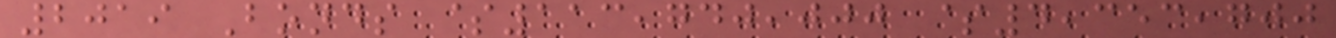2019 Bonds $113,740,000 $4,353,700
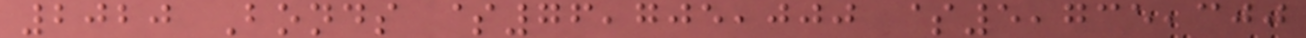2020 Bonds $76,705,000 $5,735,300
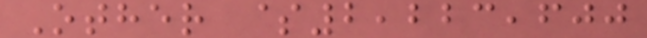Other $2,223,600
